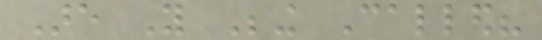Are You Being Called?
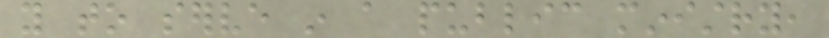you to serve in a public ministry,
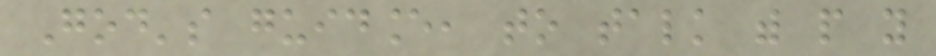God's guidance, to talk with people you
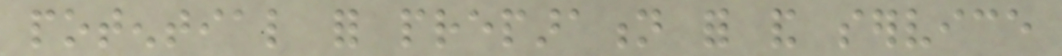potential for preparation for and service
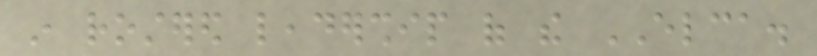in rostered leadership of the ELCA.
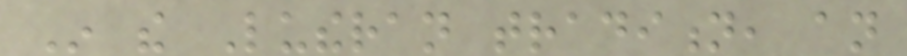In the Lutheran tradition, an
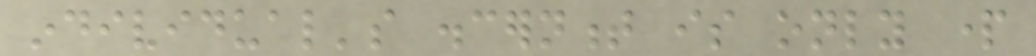individual's discernment is only part
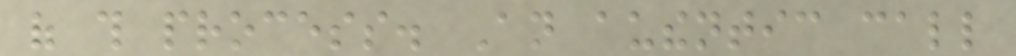of this process. An authentic call
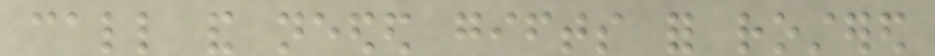call and needed gifts for rostered
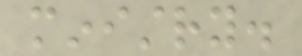ministry.
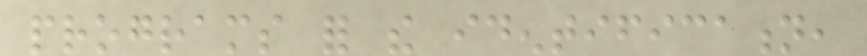programs for the identification,
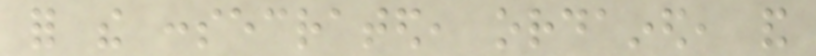for the consecrated, ordained, and
